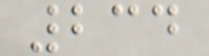234
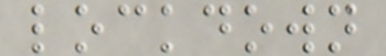lockdown
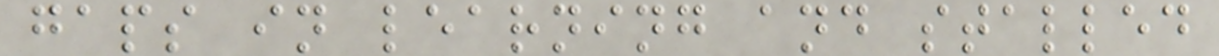gaps in learning and stalled
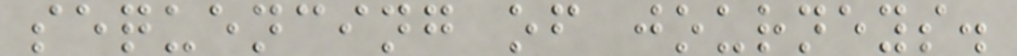sequencing of journeys.
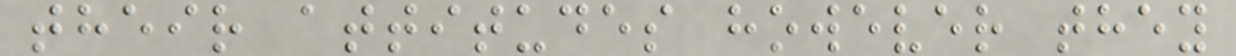their attitudes however they
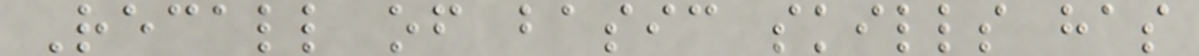Recall of basic skills has
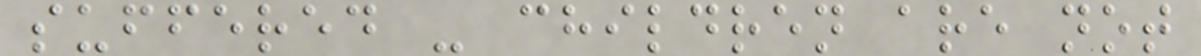suffered - children are not
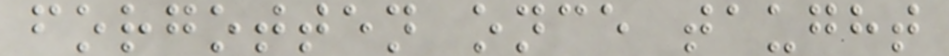forgotten once taught
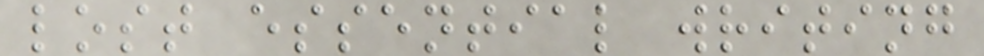lost essential writing
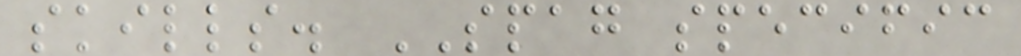skills. SPAG specific
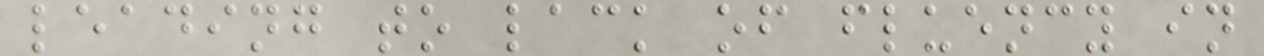leading to lack of fluency in
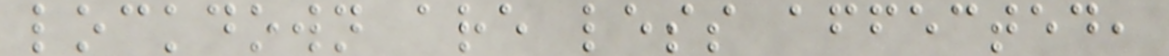lockdown are less affected,
